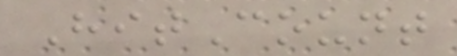HitCount
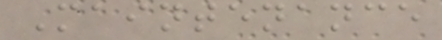Maintenance
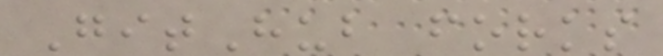GitHub forks
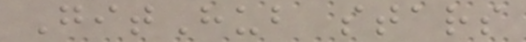GitHub stars
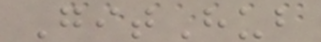GitHub
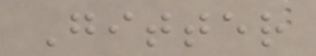Gitter
